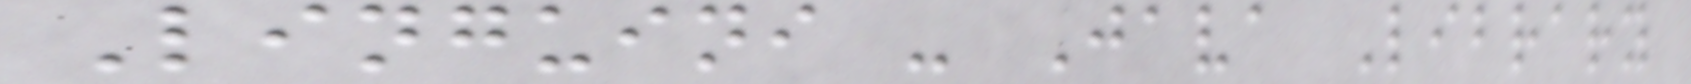Linguini - Java Library
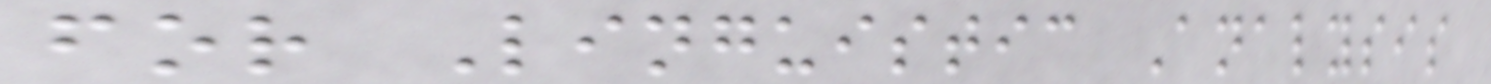for Linguistic Analysis
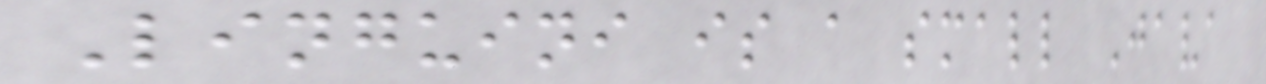Linguini is a small Java
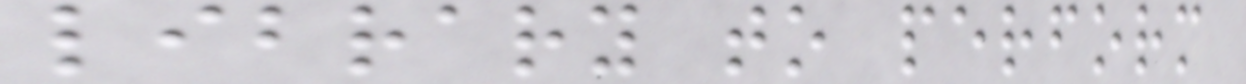library to perform
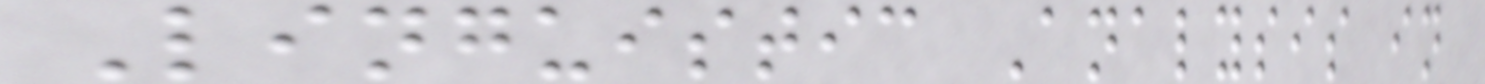Linguistic Analysis in
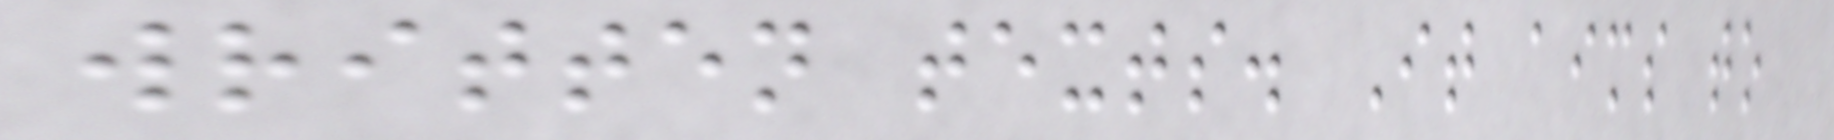written texts. It aims to
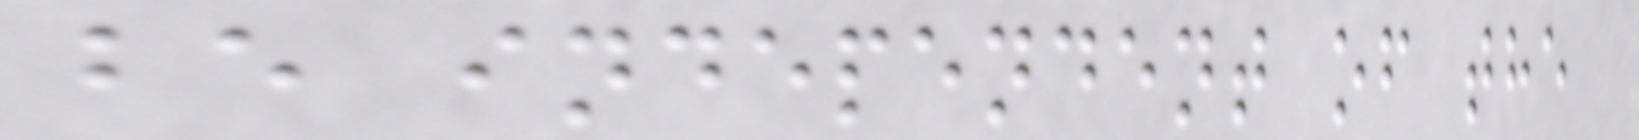be independent of the
